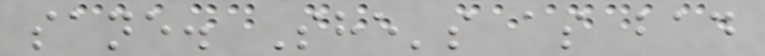sane. She's as bad
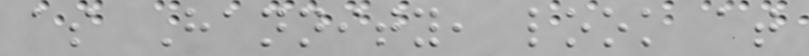as Hannity, look at
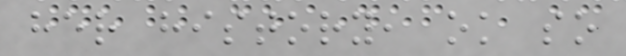her history, ok so
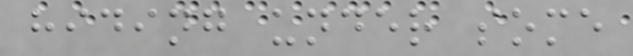hiding under some
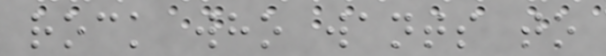rock who wants to
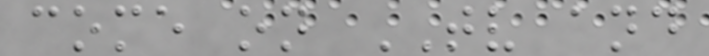come on TV and
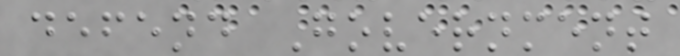defend Government
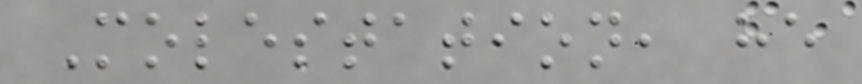Molestation, he
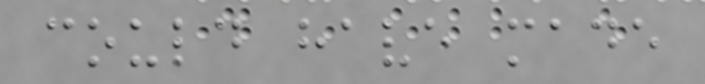could have made
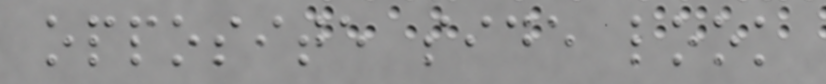opposite side look
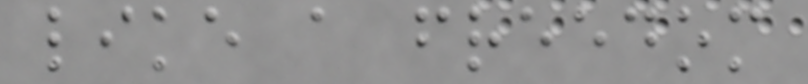like a freedom
